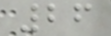26
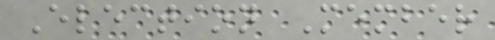Election Member
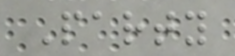Party
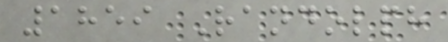1859 Randolph
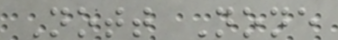Nott None
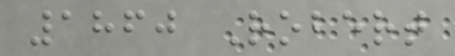1860 Robert
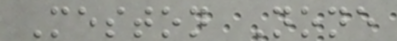Meston None
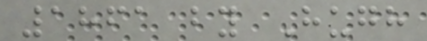1861 by Hugh
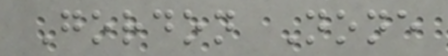Gordon None
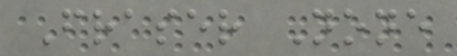Fraser None
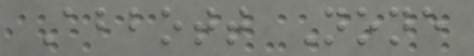Abbott None
